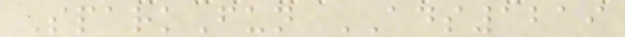SparkFun ADS1219
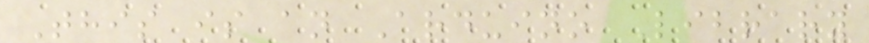This is an Arduino Library
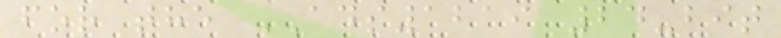for the ADS1219 24-bit
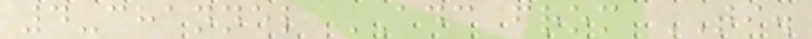4-channel ADC from TI.
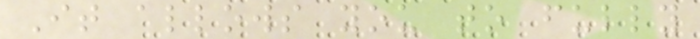It allows you to fully
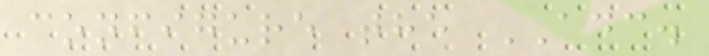configure the ADC.
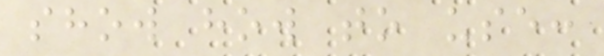show how to use:
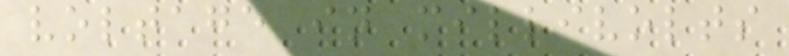voltage in millivolts
